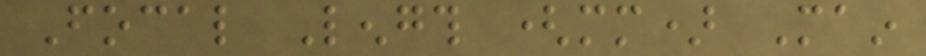Focal Length (mm) Main
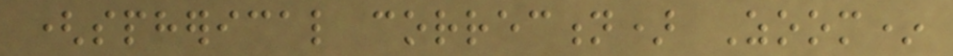(spherical correction) Zoom*
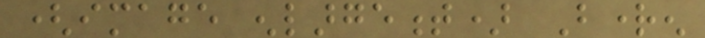(image enlargement) Brighten
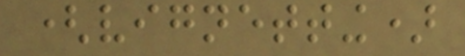(vignetting)
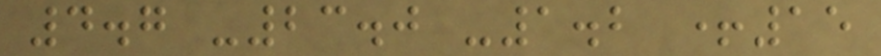4.7 -23.0 -1.2 +15
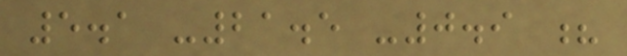5.1 -21.5 -0.9 ?
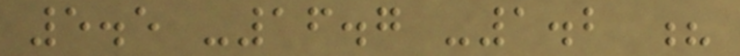5.5 -16.7 -1.2 ?
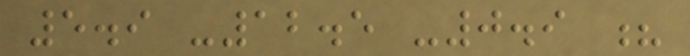5.9 -12.5 -0.9 ?
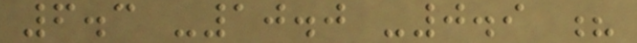6.3 -10.0 -0.9 ?
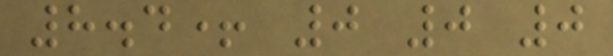8.4+ 0 0 0
